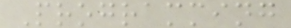Programming
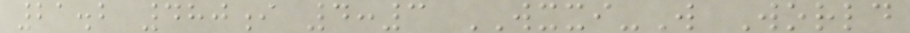21.2 480i 4:3 WXXI-W World
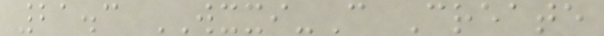21.3 WXXI-C Create
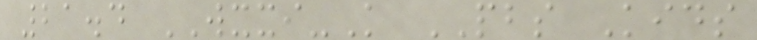21.4 WXXI-K PBS Kids
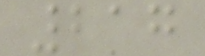217
